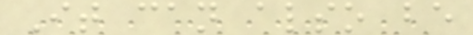It can also be
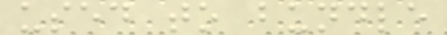used to bundle
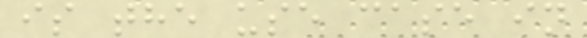is the use case in
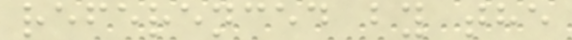referenced by the
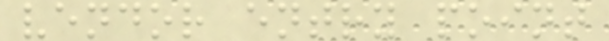vendor entry point
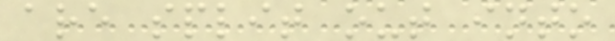are split out into
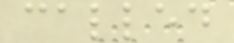called
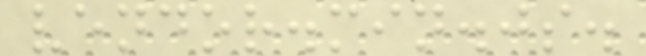vendor.min.js.
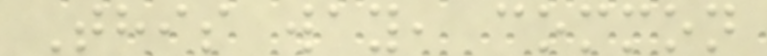This way, common
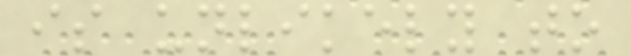is unlikely to
